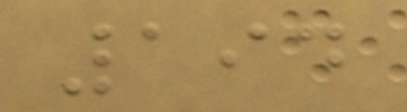194
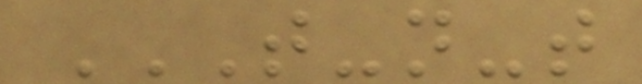T-N-T
